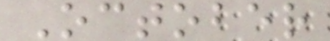October
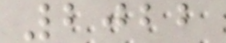2022
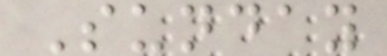Sunday
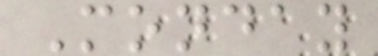Monday
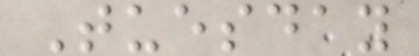Tuesday
